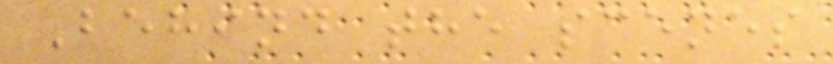Behind the scenes
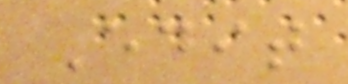Edit
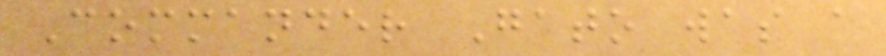Commander Gato was a
